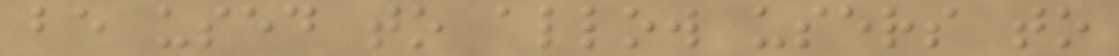be used to allow users to
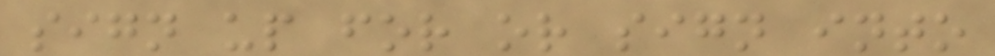sign up for or sign into
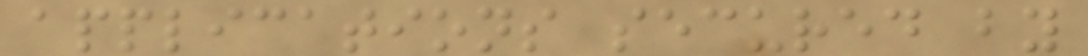applications secured by
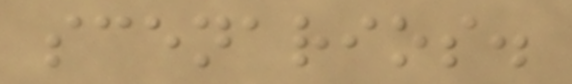scenarios.
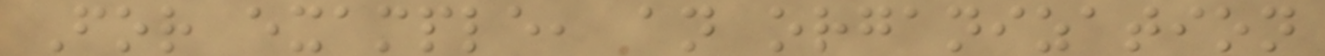For example, an organization
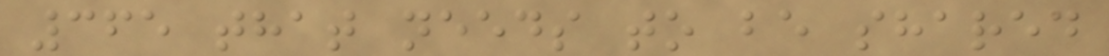365 that needs to be shared
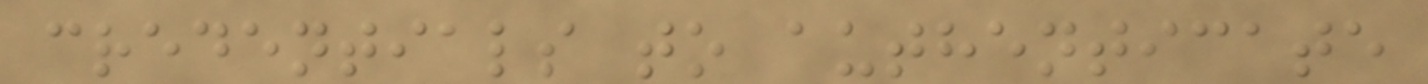credentials to authenticate
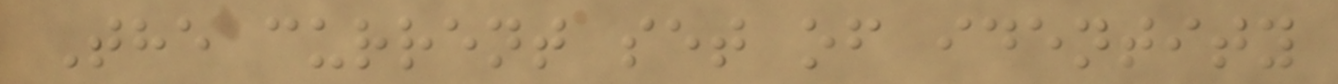The current set of identity
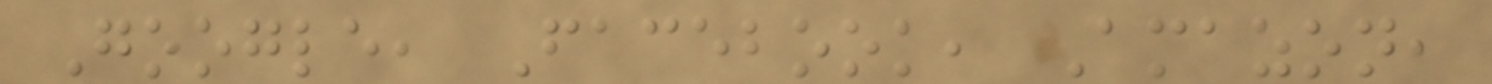Google, Facebook, Amazon,
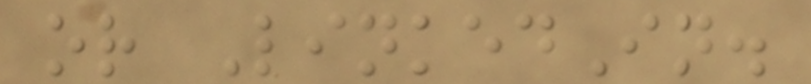or LinkedIn.
